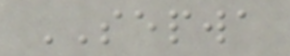SEPWA
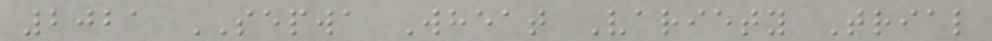2021 SEPWA Wheat Variety Trial
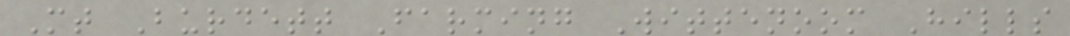Mt Burdett Farming Wittenoom Hills
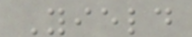Yield
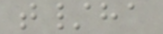t/ha
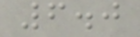6.0
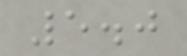5.0
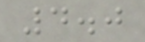4.0
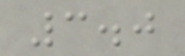3.0
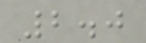2.0
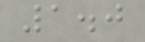1.0
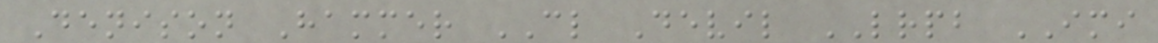Denison Hammer CL Devil LRPB IMI
